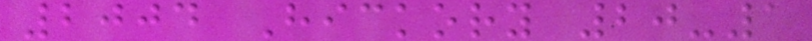2004 Hickory 20-1
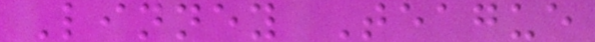Linney Teague
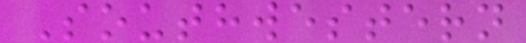Southwestern
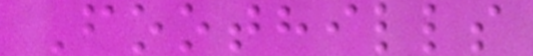Foothills
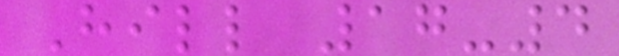Hill 17-4
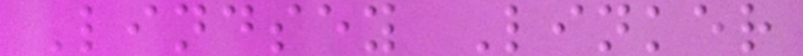Lindsey Linker
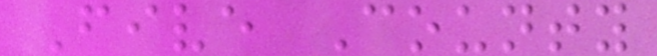Five County
